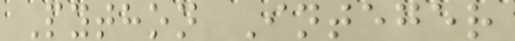Python Integer
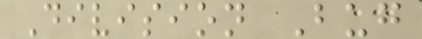Division Bug
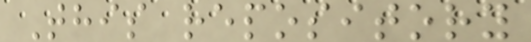This repository
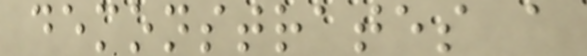demonstrates a
